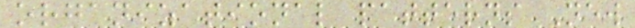organizational patterns New
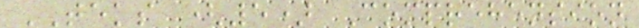TEKS (5) Comprehension
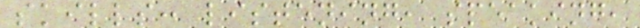skills: listening, speaking,
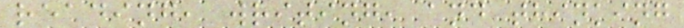reading, writing, and thinking
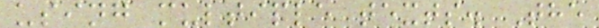using multiple texts. The
